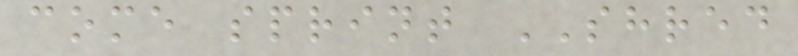come sprint SHRED
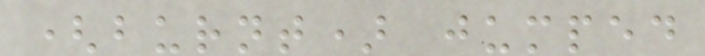(burnt) jumped
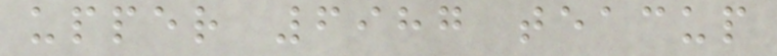upper 6987 teacup
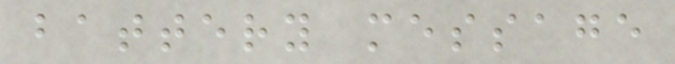battery message
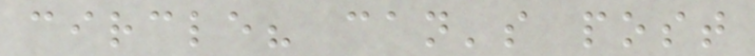circle? can's post
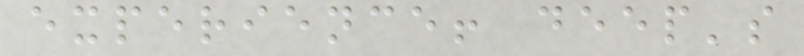experience! deep's
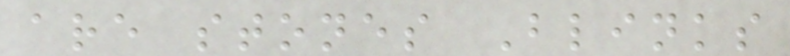are stones Blinks
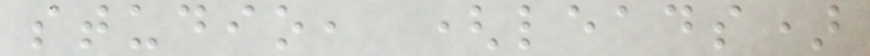studio, (leads)
